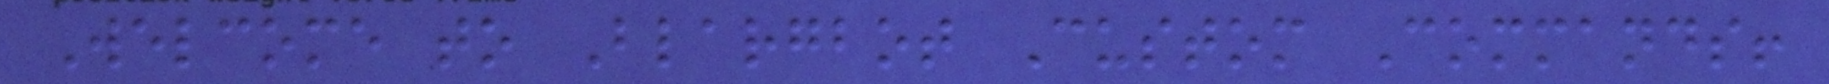Welcome to Blargbot Custom Commands!
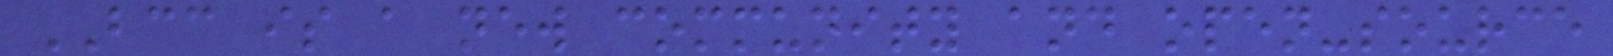BCC is a new community and open-source
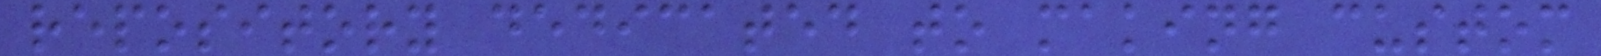repository dedicated to making custom
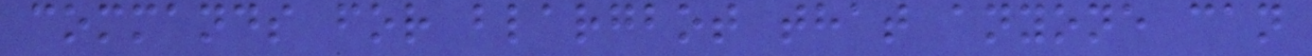commands for blargbot that anyone can
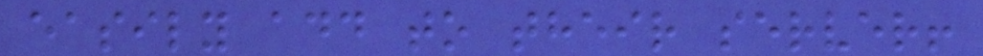easily add to their server!
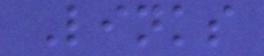Links
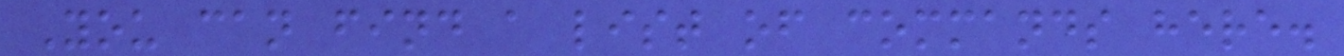You can find a list of commands here.
